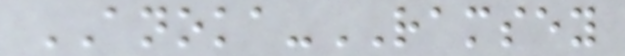ANOKA-RAMSEY
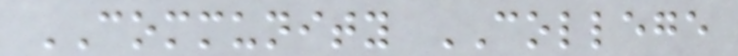COMMUNITY COLLEGE
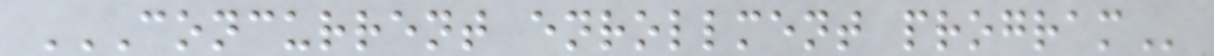CONCURRENT ENROLLMENT PROGRAM
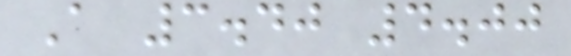A 3.40 4.00
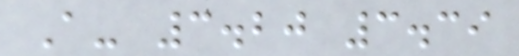A- 3.20 3.39
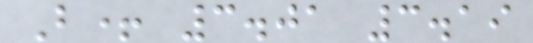B+ 3.01 3.19
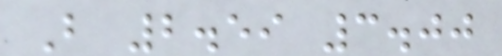B 2.59 3.00
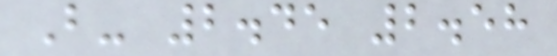B- 2.45 2.58
